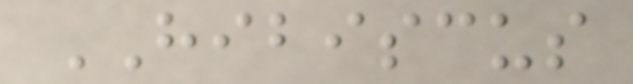HIBISCUS
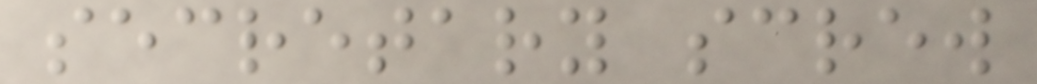secretary screw
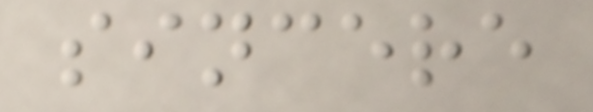sincere
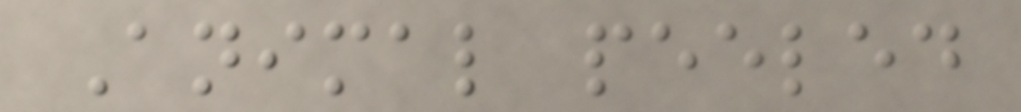Animal peeled
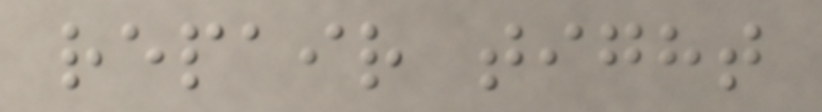repair tight
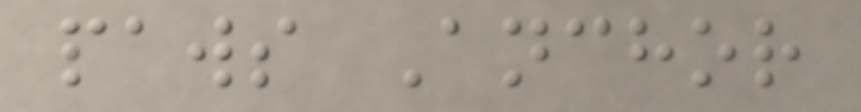paws Anchor
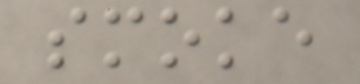smoke
